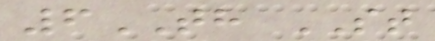6TH ST
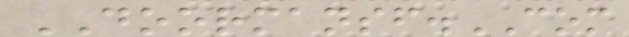DOORMANSF.COM
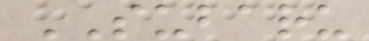SUBARU
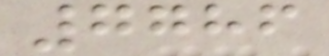7786
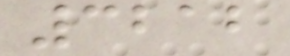3212
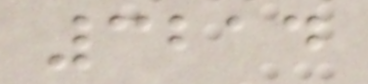3214
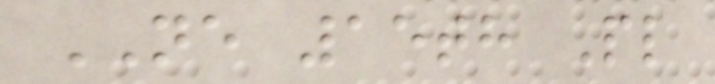NE 15th Pl
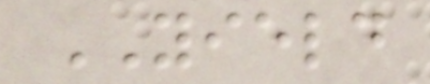YIELD
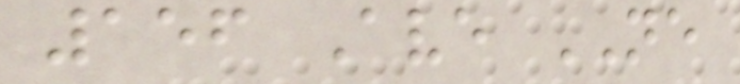156 Ave NE
